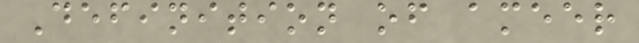Definition of ameer
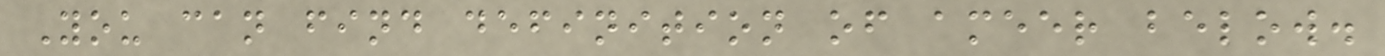You can find definition of ameer below.
